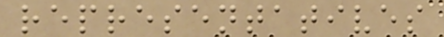representatives
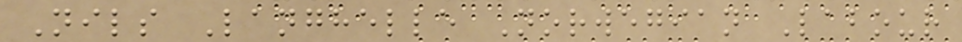Nils Langhelle Norwegian Labour
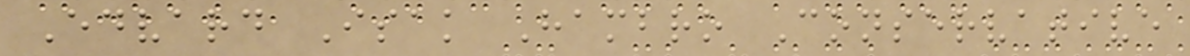Edvard Isak Hambro Conservative
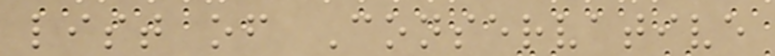list of Conservative
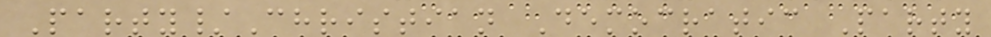Party/Christian Democratic Party
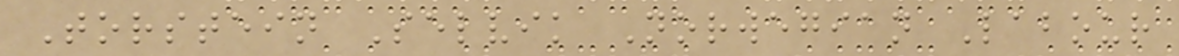Torstein Selvik Norwegian Labour
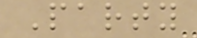Party
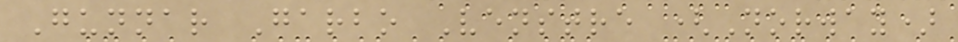Gunnar Garbo Venstre (Norway)
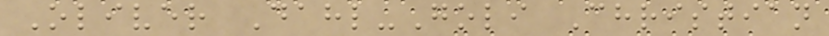Oliver Dahl-Goli Christian
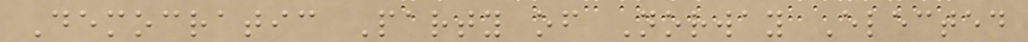Democratic Party of Norway Elected
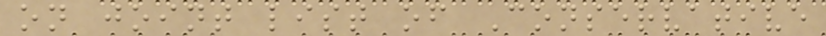on joint list of Conservative
